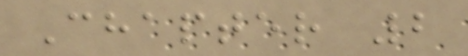Chapter 2
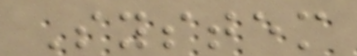System
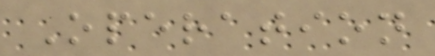Operation
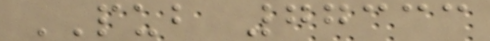PUB 77333
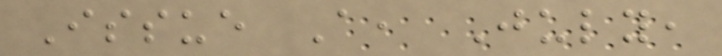Issue A, July,
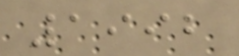1992
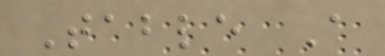Table A
